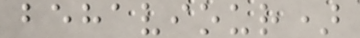behaviour)
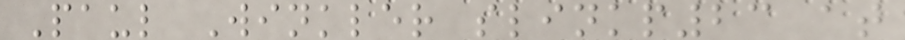Paul Winkler slinkp23 at
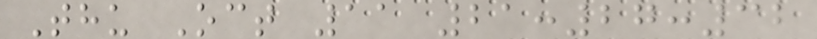Thu Oct 11 21:27:32
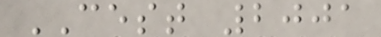CEST 2001
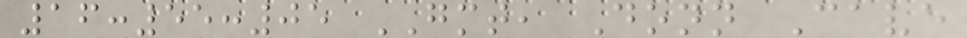16:55:05 GMT, Donn Cave
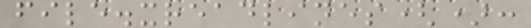file.xreadlines():
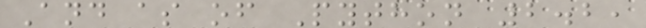And as of Python 2.2,
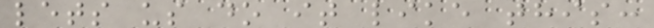lets us do it like this:
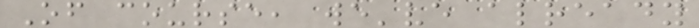Of course, we've already
